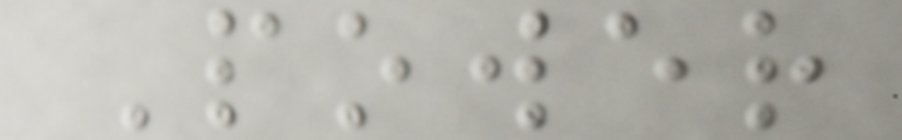Power
